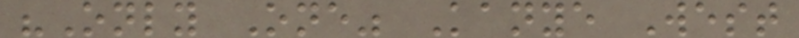"Only One" Kanye West
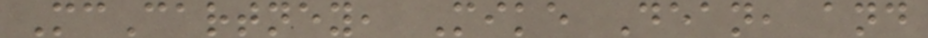McCartney, Mike Dean, and
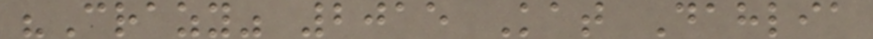"Crazy" 2015 Kat Dahlia
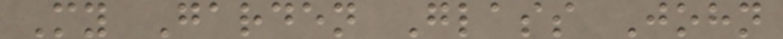My Garden Glass John
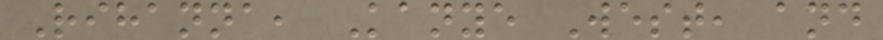Rihanna, Kanye West, and
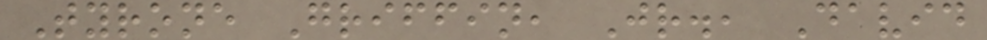Tyrone Griffin, Jr., David
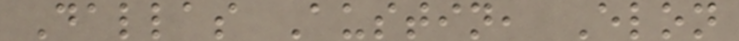Dallas Austin, Elon
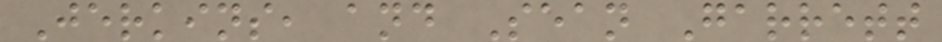Jerkins, and Sean Garrett
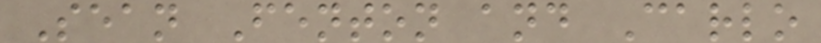Sean Fenton and Carlo
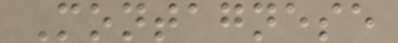Montagnese
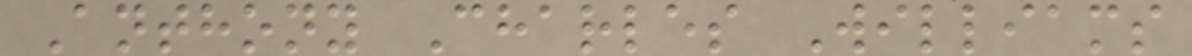Anthony Charles Williams
